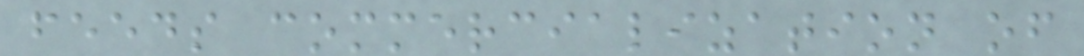feeds commercialization of
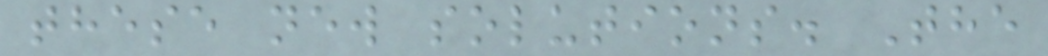these new solutions. The
